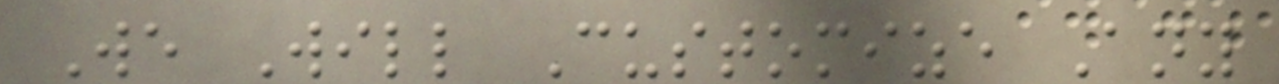We Will Customize Any
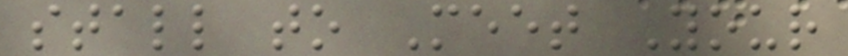stall to Meet Your
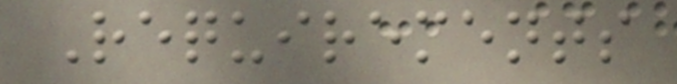Requirements
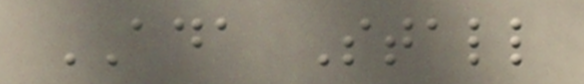ADA Stall
